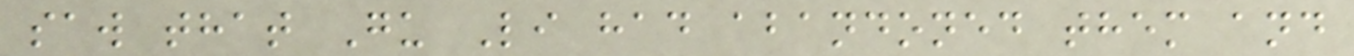saw that Gu Li had abandoned them and
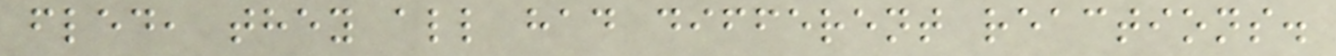fled, they all had different reactions.
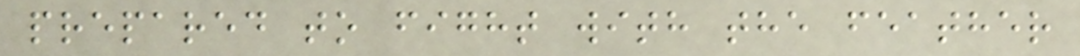prepared to fight with the feather
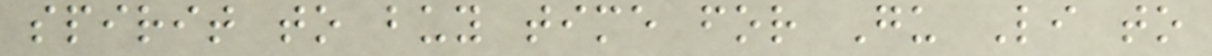spirit to buy time for Gu Li to
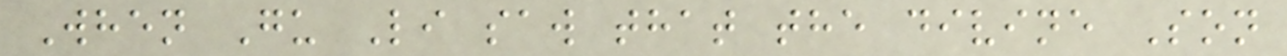When Gu Li saw that the divine Son
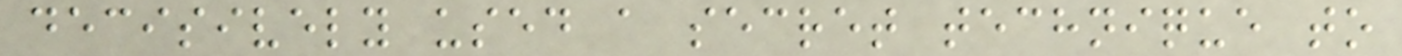decisively used a secret technique to
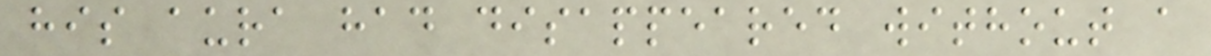his aura had disappeared without a
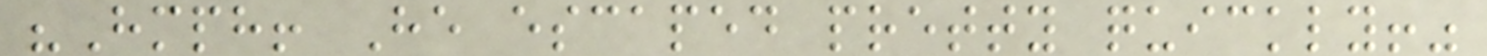"Hmph! He escaped pretty quickly!"
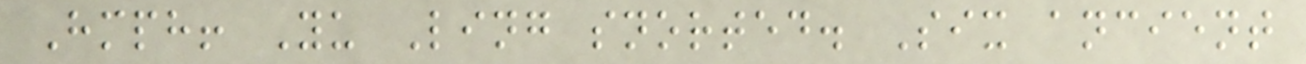Hmph! Yu Ling snorted. Six ancient
